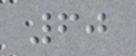60
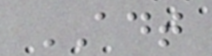ADT
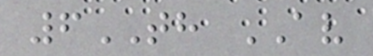6TH AV
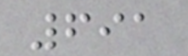691
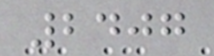2407
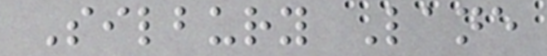Silbury Lane
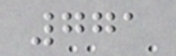771
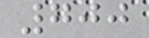700
